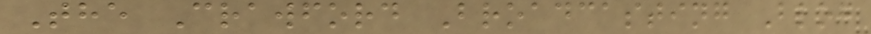The Crawford Broadcasting Blog
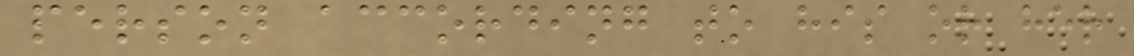person according to his or her
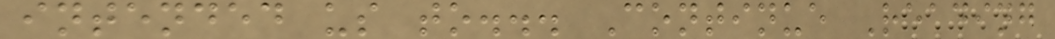intended us to... Continue Reading
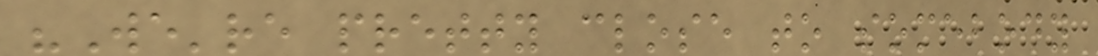"We're pretty close to somebody
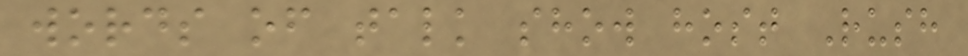words of talk show host Rush
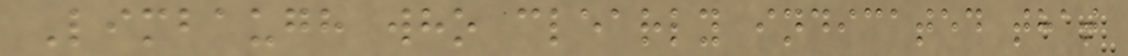Limbaugh who clearly indicated that
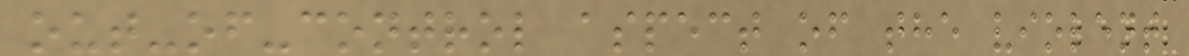out-of-control aspect of the violent
